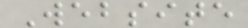Website
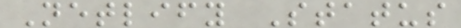Netlify Status
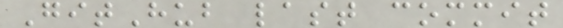GitHub last commit
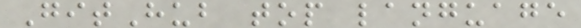GitHub top language
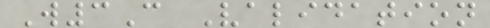W3C Validation
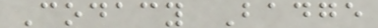Codacy Badge
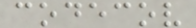codecov
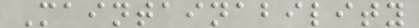Maintainability
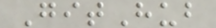GitHub
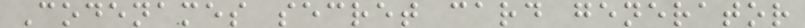Codenames secret card generator
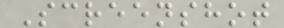Screenshot
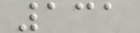131
